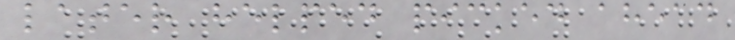later helped picked ahead
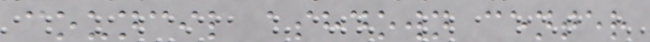council ashdown center
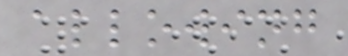allowing
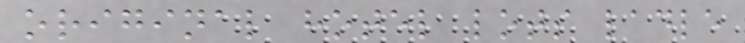original hotel lots ladle
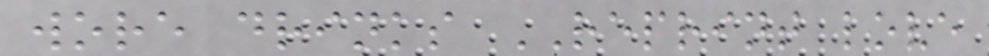wore drinks REPRINT love
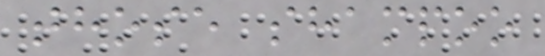those shampoo
